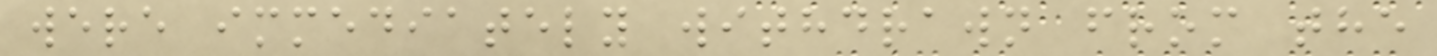were immediately withdrawn from the
